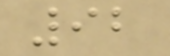92
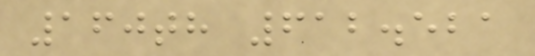160th 612.521
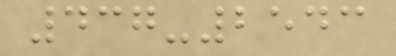437-2543
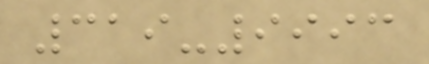319-9993
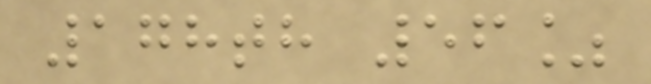178th 56%
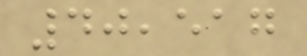40,517
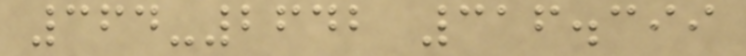364-2642 316.399
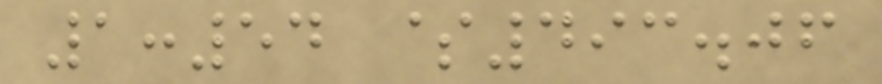1:54 $493.06
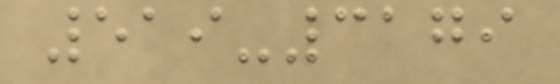519-3179
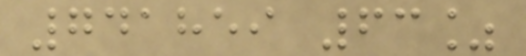741859 63%
